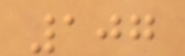107
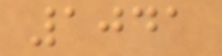1041
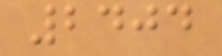2404
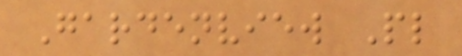Gardenview Pl
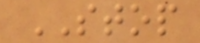STOP
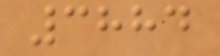3884
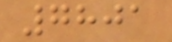7801
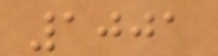1001
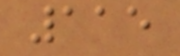115
